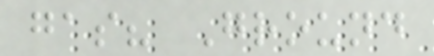gas? Ground
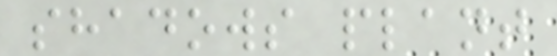shadows plant
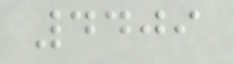4409
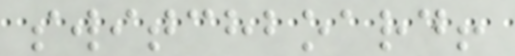switchboard!
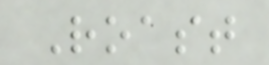Roast
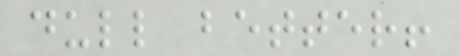dull better!
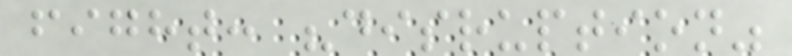fight: "disruption"
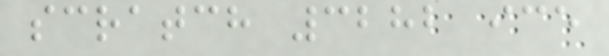scratch 3282 ice
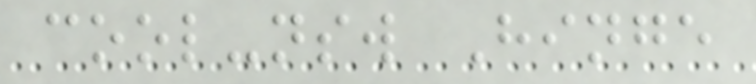cool-nsw Hinge
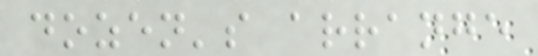dozen's arrange
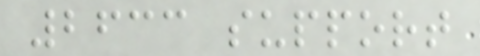2633 support
